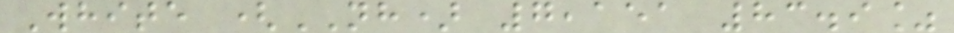White (NH) 7,151 83.9%
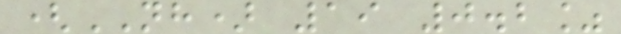(NH) 19 0.2%
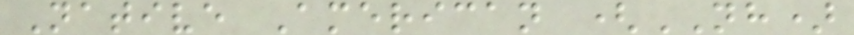Native American (NH)
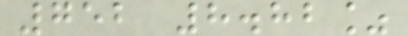752 8.82%
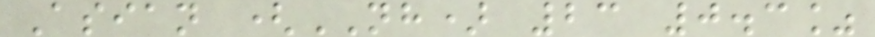Asian (NH) 23 0.3%
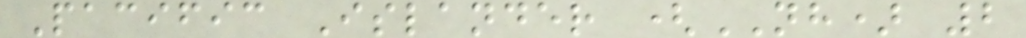Pacific Islander (NH) 2
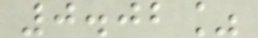0.02%
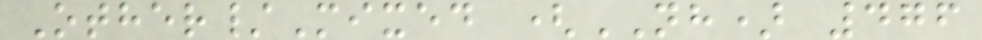Other/Mixed (NH) 476
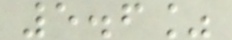5.6%
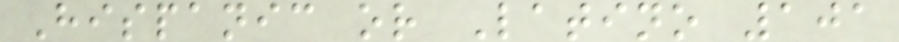Hispanic or Latino 101
